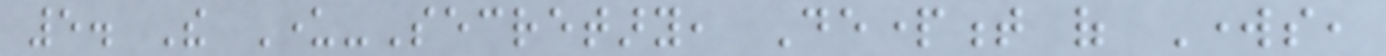5. The Under-Secretary, Department of Works,
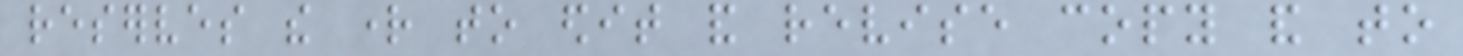reserves the right to edit and revise copy and to
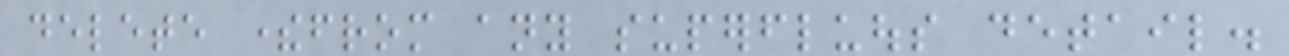delete therefrom any superfluous detail.
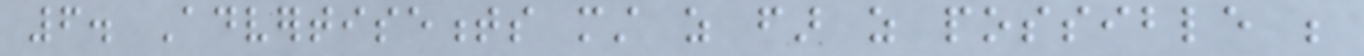6. Advertisements must as far as possible be
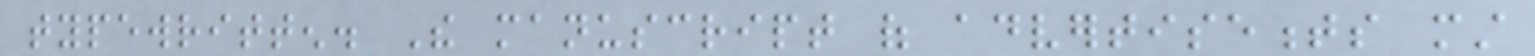typewritten. The manuscript of advertisements must
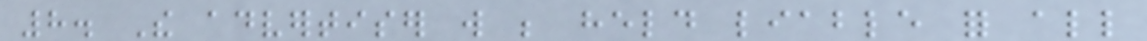8. The advertiser will be held liable for all
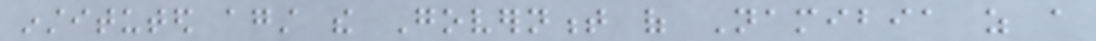instituted against the Government of Namibia as a
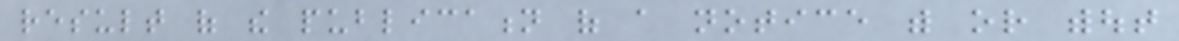result of the publication of a notice with or without
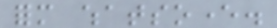form whatsoever.
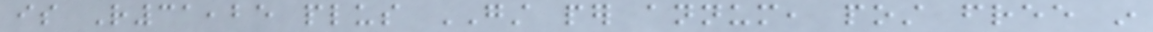is R31,25 plus GST per annum, post free in
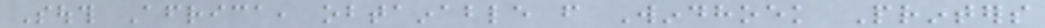South Africa, obtainable from Windhoek Printers
